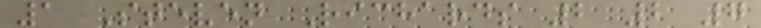1 Steven Richards 2 2 7
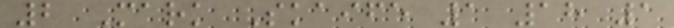2 Mark Skaife 1 18 1
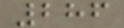286
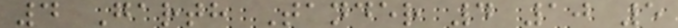4 Garth Tander 4 10 5
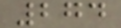274
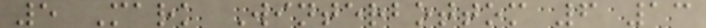5 Mark Winterbottom 6 13
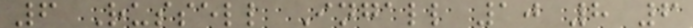6 Russell Ingall 10 8 6
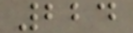224
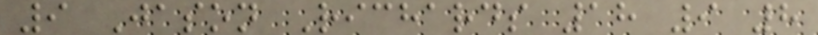9 Jason Richards 18 9 8
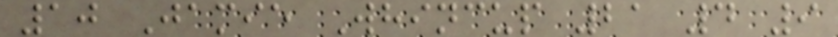10 Jamie Whincup 21 4 9
